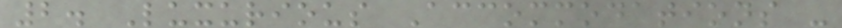2. Luxurious Accommodations -
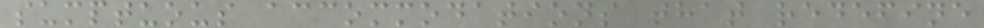sumptuous accommodations that redefine
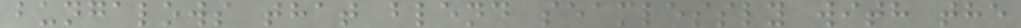bungalows that blend seamlessly with the
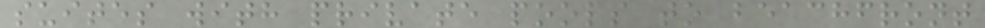suites with private pools to beachfront
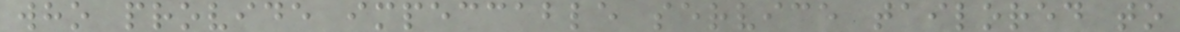who provide impeccable service tailored to
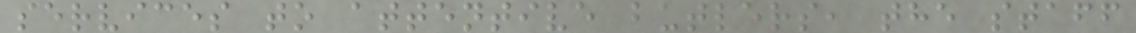services to attentive butlers, the staff
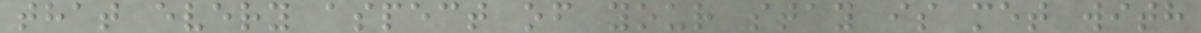that every aspect of your stay is met with
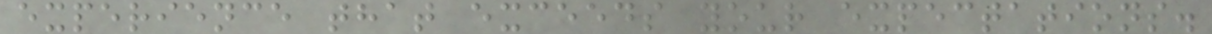experience that exceeds your expectations.
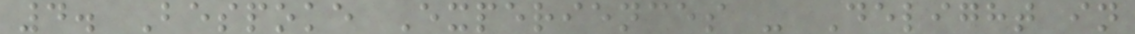4. Bespoke Experiences - Delight in
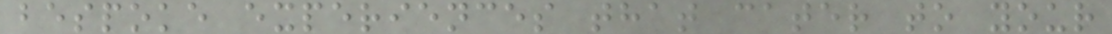bespoke experiences that cater to your
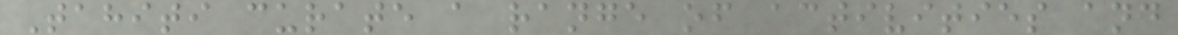Tahiti curate a range of activities and
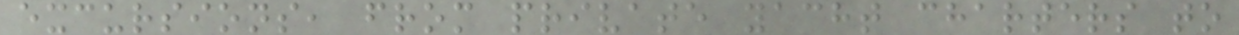excursions, from private yacht charters to
